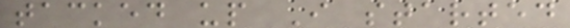tacked up I started
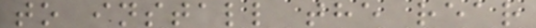to install the rear
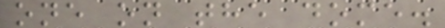one on the dome.
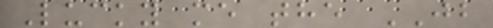Lucky me the JB
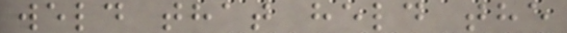weld that held the
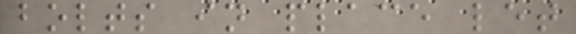bolts in place let
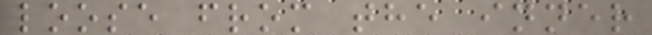loose from the inner
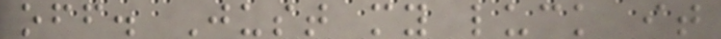off. Just my luck it
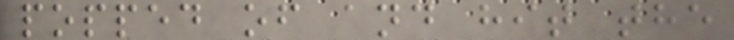popped of and hit the
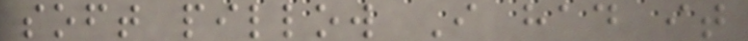soft pillow I had it
